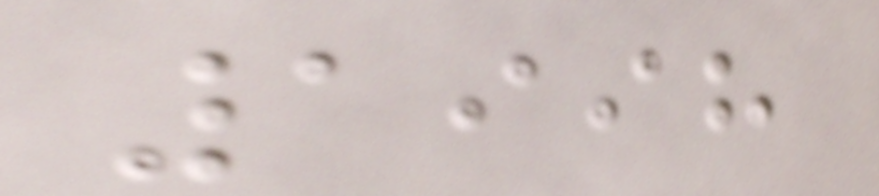1998
